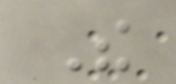The
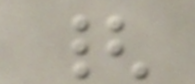{
